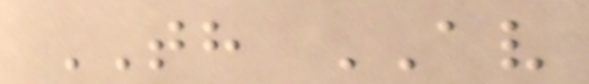TH AV
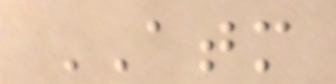ATM
